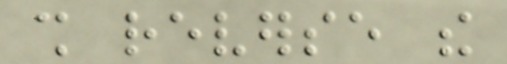shall reverse the
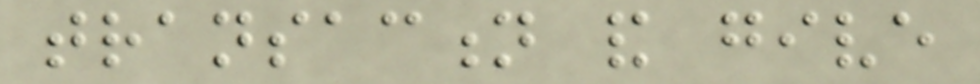transaction and give
